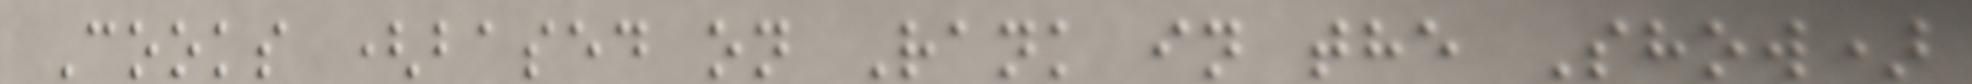Cooks (based on Rank in the Show)
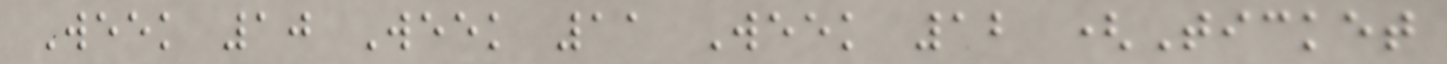Week 10 Week 11 Week 12 (Ticket
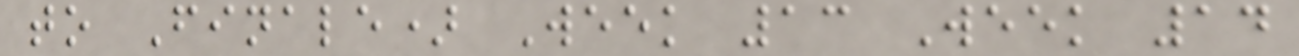to Finale) Week 13 Week 14
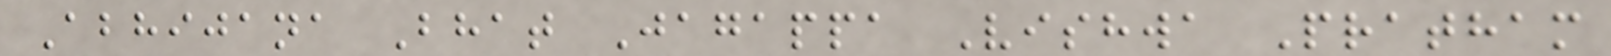Abhijana Bhat Jagappa Vishwa Pratham
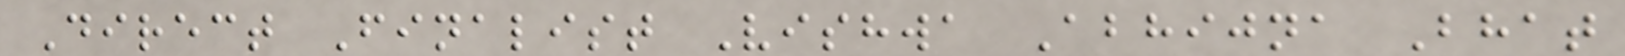Direct Finalist Vishwa Abhijna Bhat
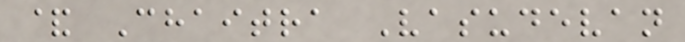& Chaitra Vasudevan
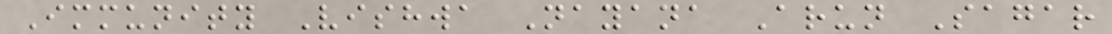Immunity Vishwa Nayana Arun Sagar
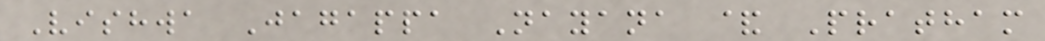Vishwa Jagappa Nayana & Pratham
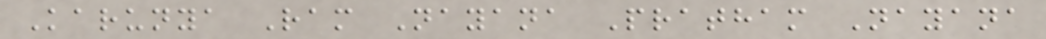Karunya Ram Nayana Pratham Nayana
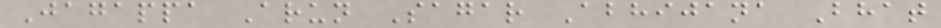Jagappa Arun Sagar Abhijana Bhat
